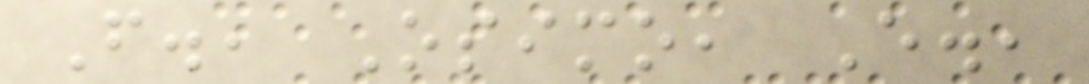F., Osimo, E.,
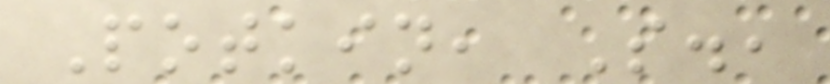Potkin, S.,
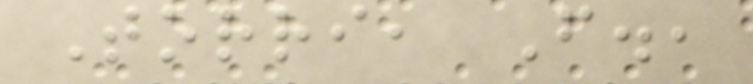Torri, F.,
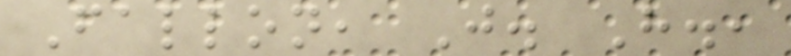Fallon, J. H.,
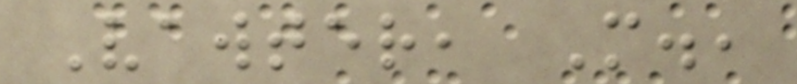Vawter, M.,
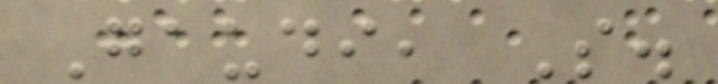Gaudi, S.
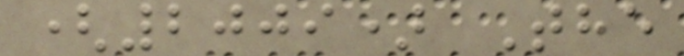(2009) The
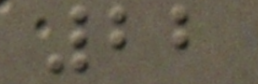22
